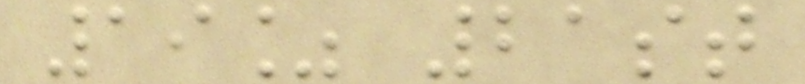19% 21st
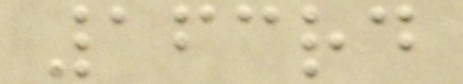163rd
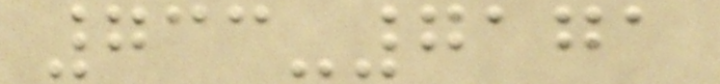733-7171
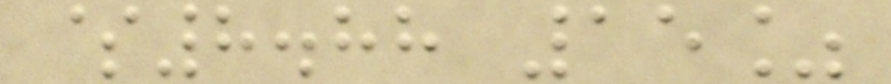$8.88 15%
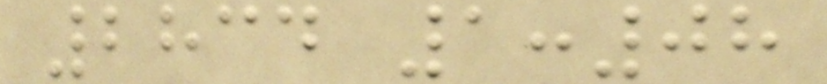2834 1:08
